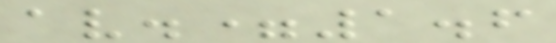av.=1.6
